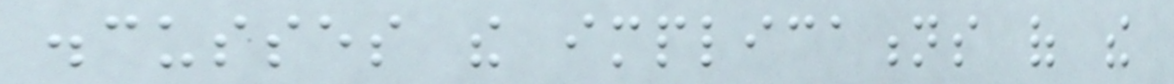discusses the implications of the
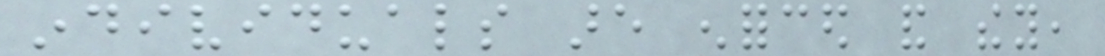individuals are enforced and they,
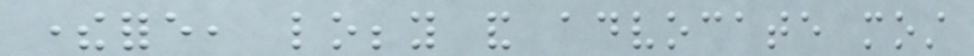therefore, lobby and advocate most
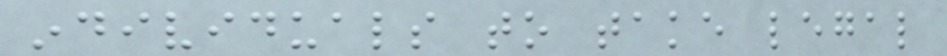individuals to take legal
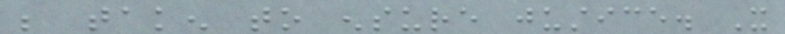be taken to ensure justice. It
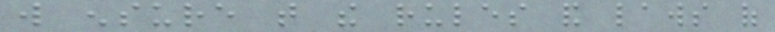will ensure that the rules and laws of
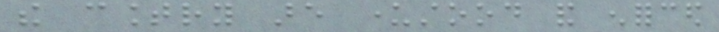the country are understood and enforced
